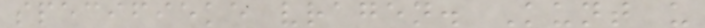specifieke vragen. Kunt u
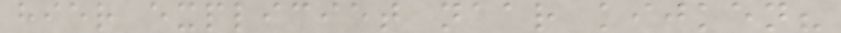hier expliciet naar kijken?
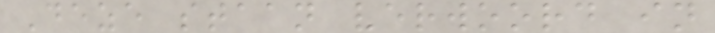Deze staan verwoord in
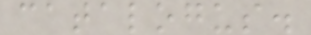catalogus.
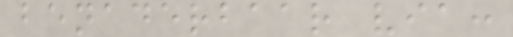benaderbaar via:
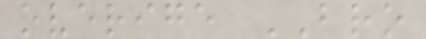overige BRO
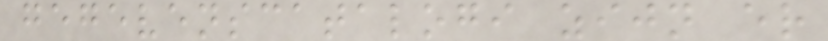gegevenscatalogi zijn er
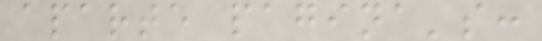aparte pagina's:
